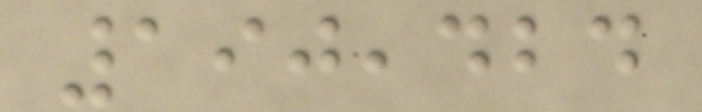190,424
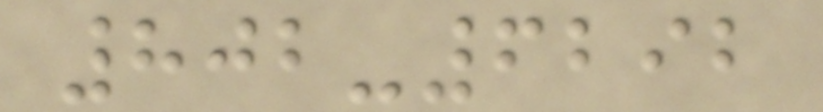802-6292
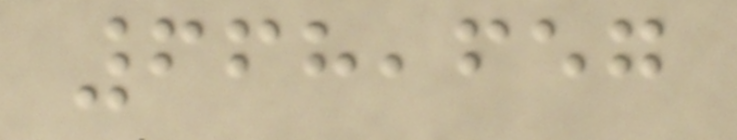668,657
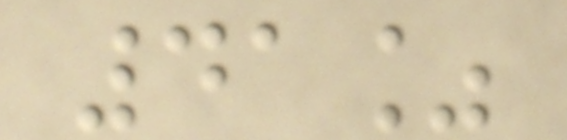41%
